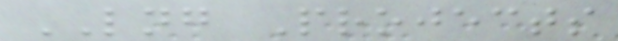LNG Projects
